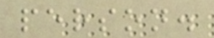person.
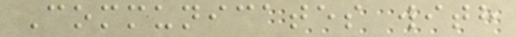Communicates with
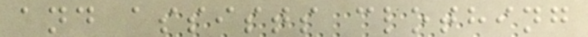and assists clothing
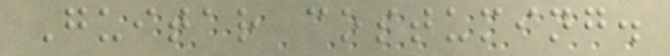Guitar costuming.
